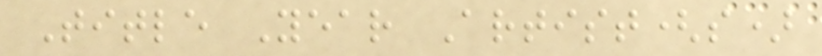Title Year Artist(s)
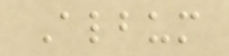Album
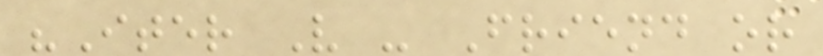"Iter V - Friend or
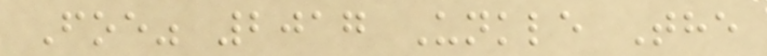Foe" 2017 Unkle The
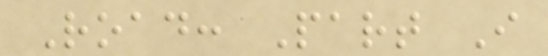Road: Part I
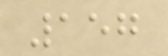157
